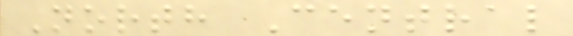North Central
